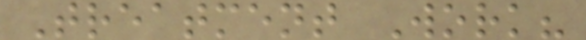Treatment Work?
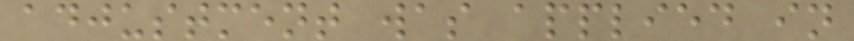adjustment was applied in
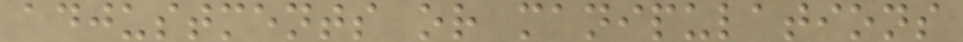adjustments or manipulations
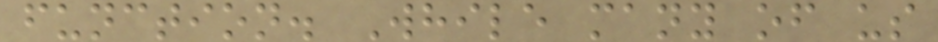function. While many of us
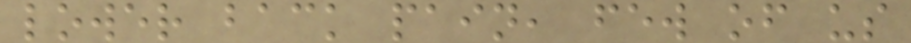lower back pain, few of us
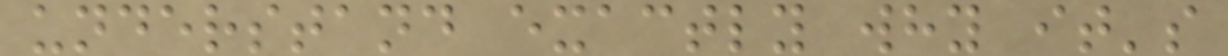understand exactly why it's
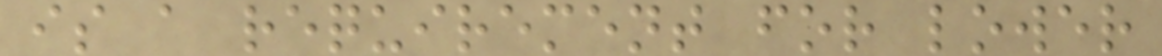is a requirement for lower
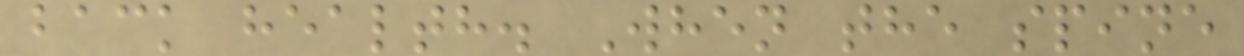back health. When the spine
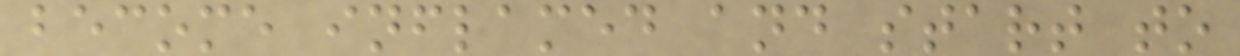become inflamed and start to
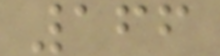166
